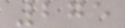275
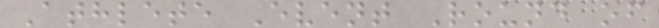Athlete Event Round of
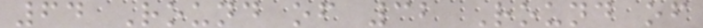64 Round of 32 Round of
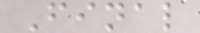Final
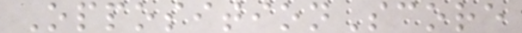OppositionScore
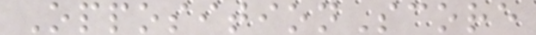OppositionScore
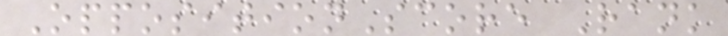OppositionScore Rank
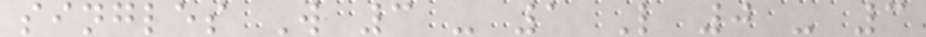singles W 3 - 1 L 0 - 3
